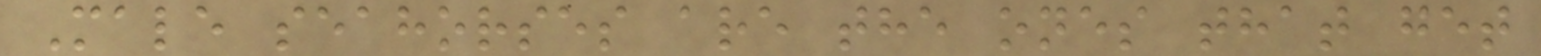Male seahorses are the ones that get
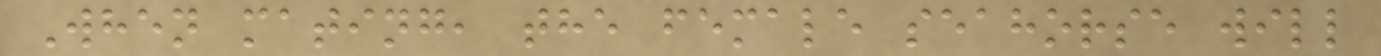When mating, the female seahorse will
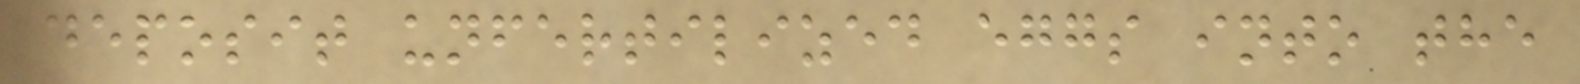deposit unfertilized eggs into the
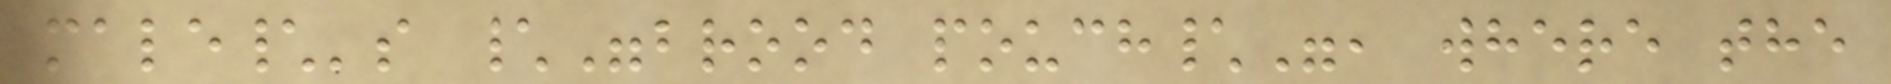male\'s \"brood pouch\", where the
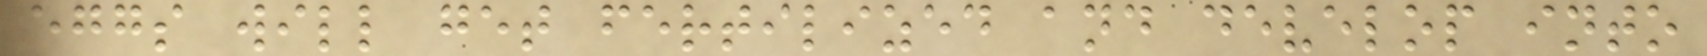eggs will get fertilized and develop into
